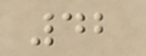42
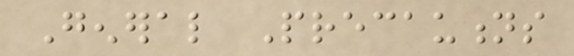General Precautions
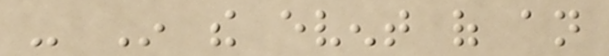- In the event of an
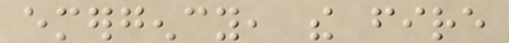emergency, the fire
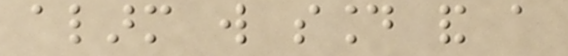alarm will sound and a
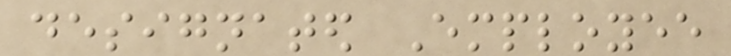designated Employee
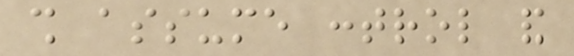shall assume control and
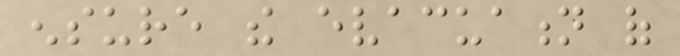ensure the evacuation of
